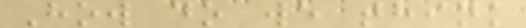How do we think
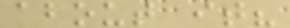about it?
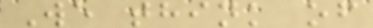We think of
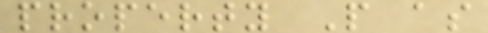property P as
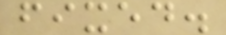fixed.
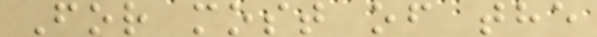For most of the
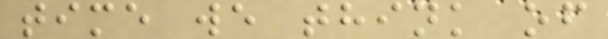time we think of
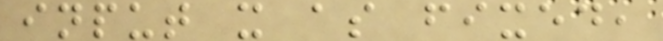input x as fixed,
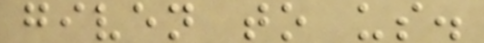given to us.
